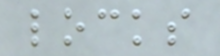locks
